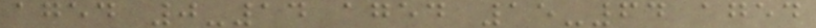aged 0-14 aged 15-64 aged
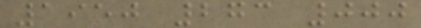1950 273 000
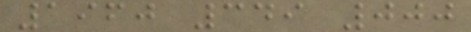1960 349 000
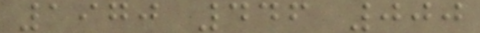1970 446 000
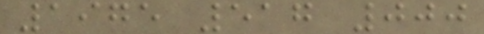1975 517 000
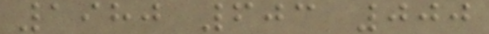1980 603 000
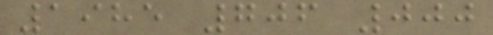1985 706 000
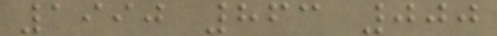1990 863 000
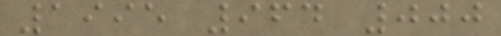1995 964 000
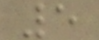5
